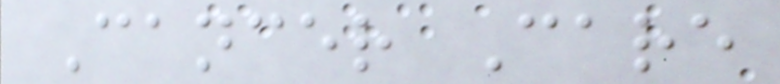Cancer Care
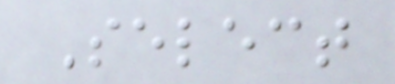Select
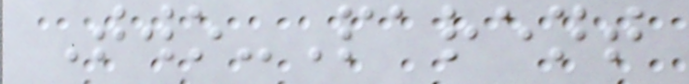Two-Parent
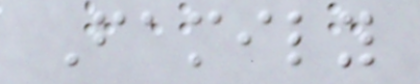Family
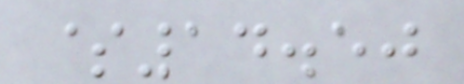$14.50
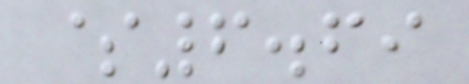$6.69
